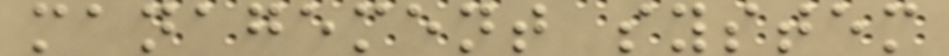management system
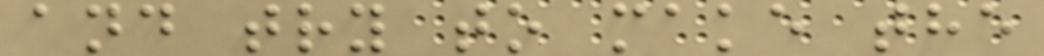and try to make the
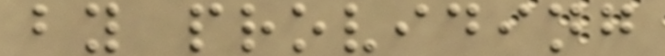by providing
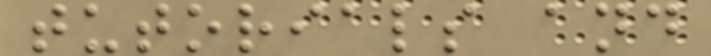tutorials and
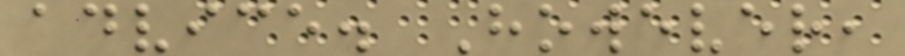advice. However,
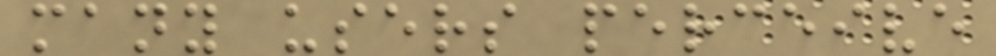many users perceive
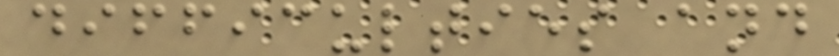difficulties and
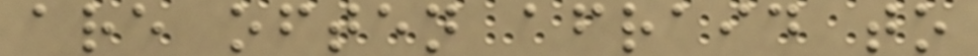are often afraid to
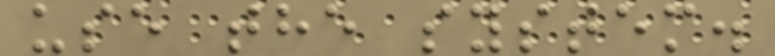use the system.
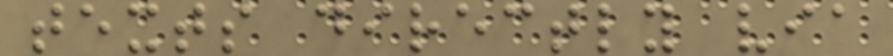texts directly via
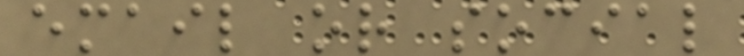email or social
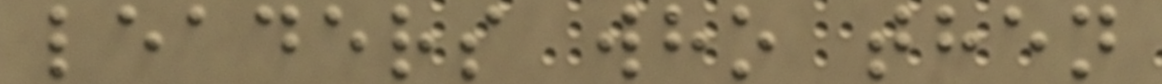leaders who then
